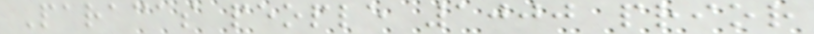Paracas people 1000 prior
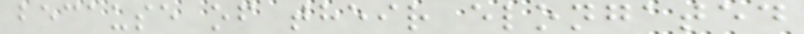because of their elongated
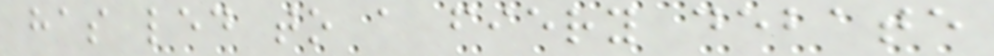has led to a fiery debate
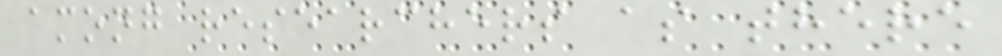among researchers as there
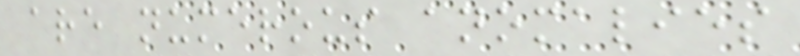are numerous anomalies
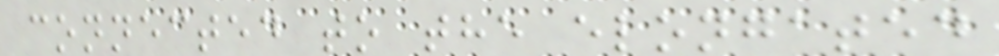connected to the elongated
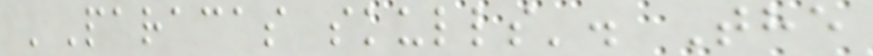'Paracas skulls'. The
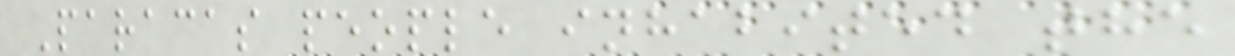Paracas people inhabited the
